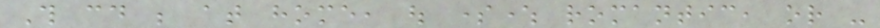This could be at home, out somewhere romantic, or -
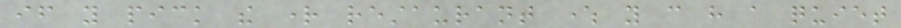if you pick the right restaurant where you can have a quiet
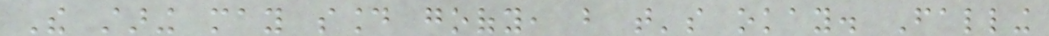The staring may sound goofy, but that's okay. Falling
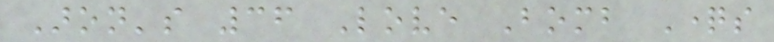Aron's 36 Love Bomb Questions
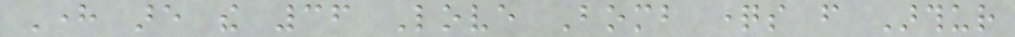Here are the 36 Love Bomb questions from Arthur
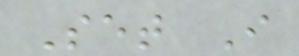Set I
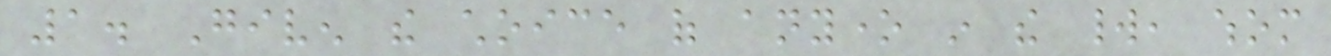1. Given the choice of anyone in the world, whom
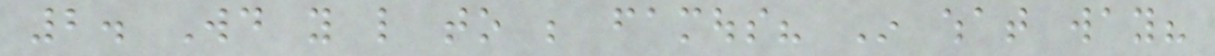2. Would you like to be famous? In what way?
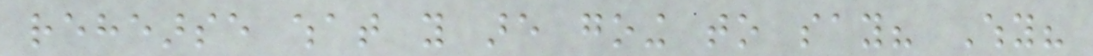rehearse what you are going to say? Why?
